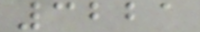3221
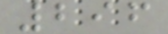296
